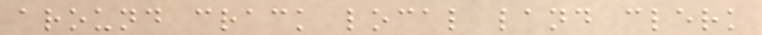around crack local land clerk
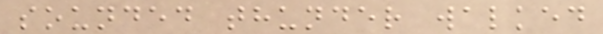sounded thunder walked
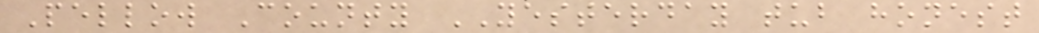Pellow County YESTERDAY tub honest
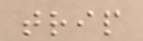trip
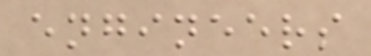engineers
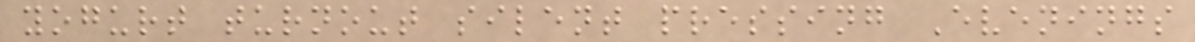yogurt turnout silent pressing Evenings
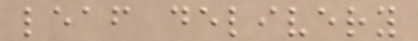leaf delivery
